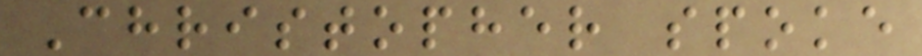Christopher spoke
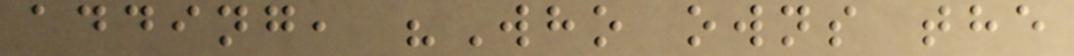adding, "Who owns the
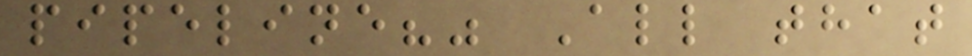pipeline?" All that
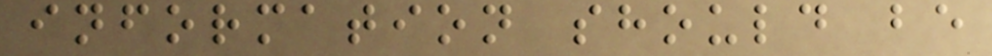information should be
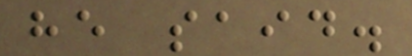he said.
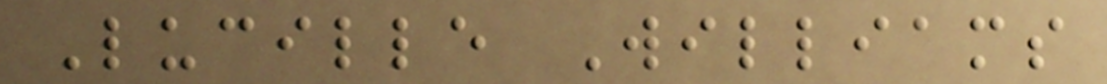Lucille Williams
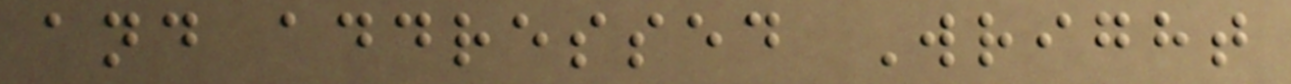and addressed Wright
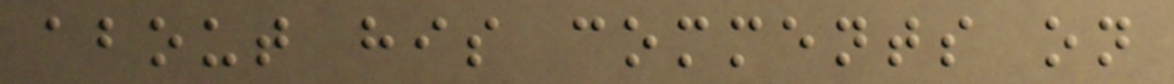about his comments on
